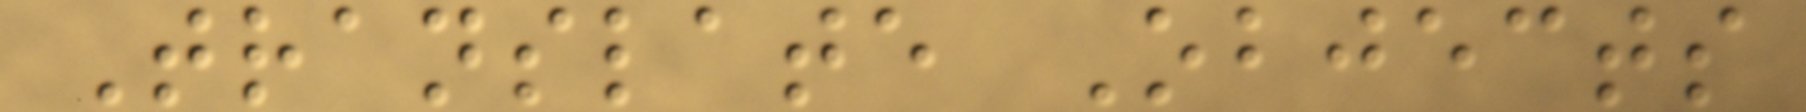Translate Objects
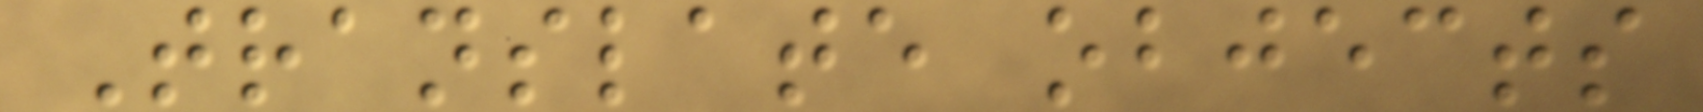Translate objects
